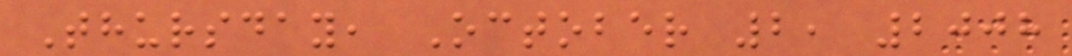Thursday, October 2, 2008
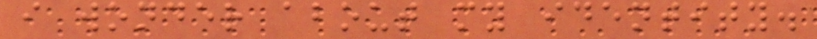i wonder about my identity.
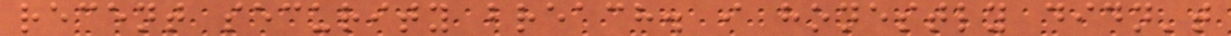recent security breach. i honestly didn't
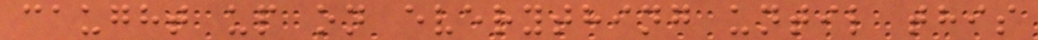caught up on everything until this
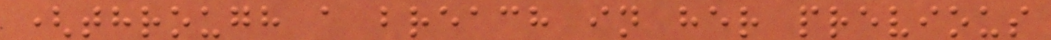(through a breach in her previous
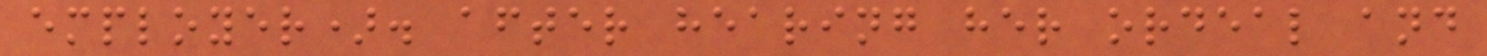employer). after hearing her ordeal and
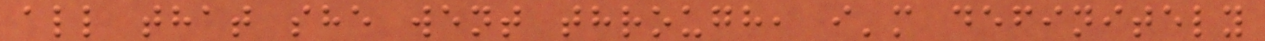all that she went through, i'm definitely
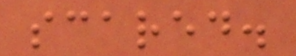scared.
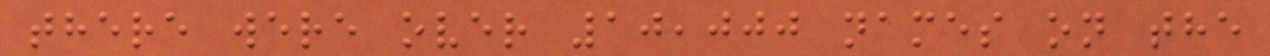there were over 10,000 names on the
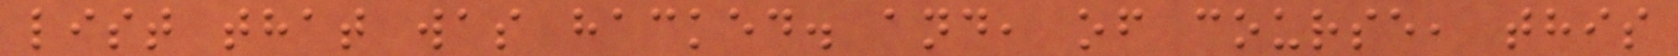list that was hacked. and, of course, this
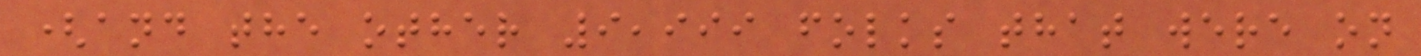(and the other 9,999 folks that were on
